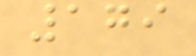179
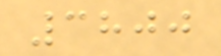3800
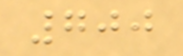700
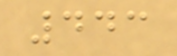443
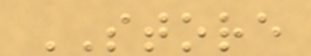STORE
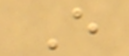E
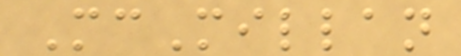McMillan
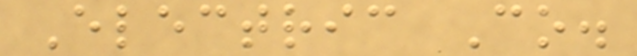Electric Co.
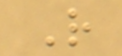R
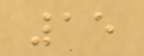15
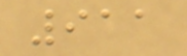911
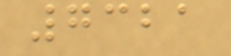7321
